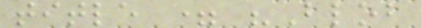title = "Blob
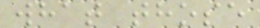what those
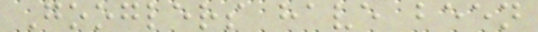Googlers have been
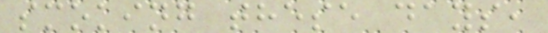smoking these days,
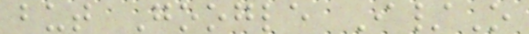but Google I/O
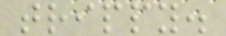trippy.
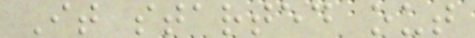It started out
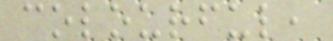colourful,
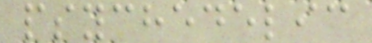psychedelic
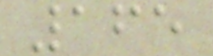165
